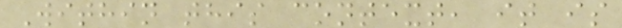Within this context, it is
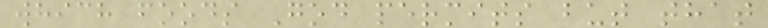which foods God permits but that
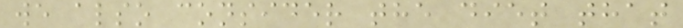we also consider the diet that
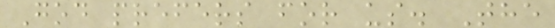God prefers for us. The
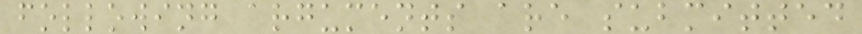following arguments are submitted
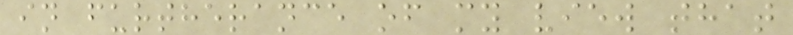in furtherance of my view that
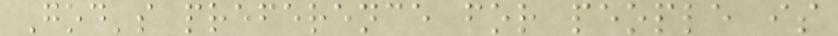God's preference for people is
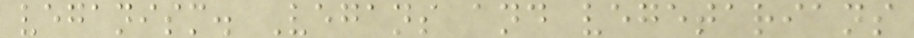veganism. Vegans and vegetarians
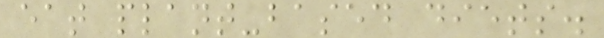eat plant-based diets.
